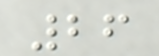26
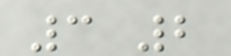3 2
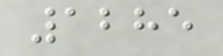1285
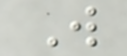W
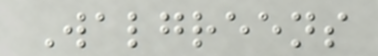Walgreens
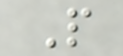P
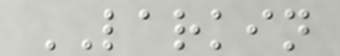LARKIN
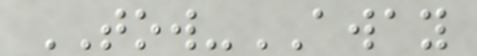TOW-AWAY
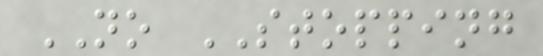NO STOPPING
